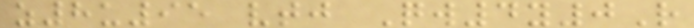z8u95 vtj Qw4y0R
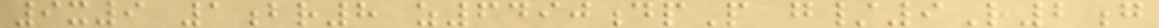9x9 1br8 z6490dpP g/9R2g
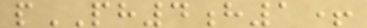pPH4h1+
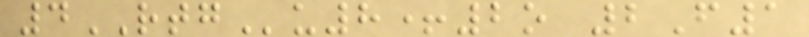4RTGu8+2o 2F1
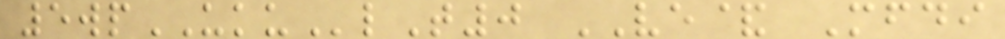5wpUKUlT0 VE& Mfdi
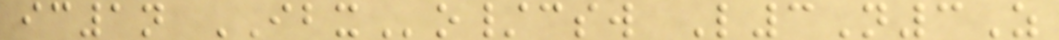ic1n IBXo/csw L3N3Z
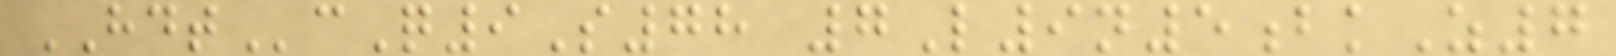HDTcQ9S78 7L9n5bkZ7
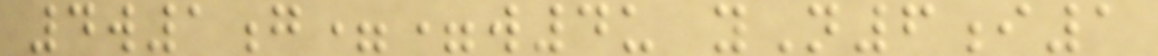4w1g==w4u yN6i1
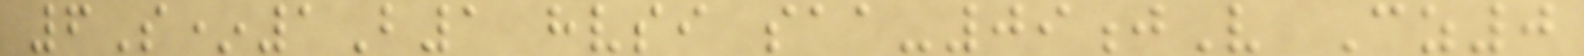6S*1B1 hvsi saa-09jV Cz0
